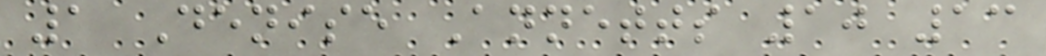1 Denise Annetts 10 13
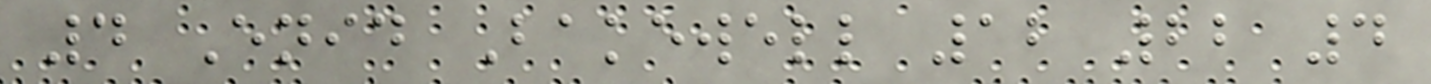4 Enid Bakewell 12 22 4
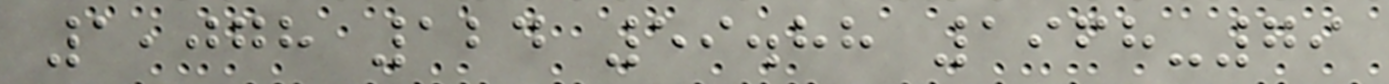1,078 124 59.88 1968-79
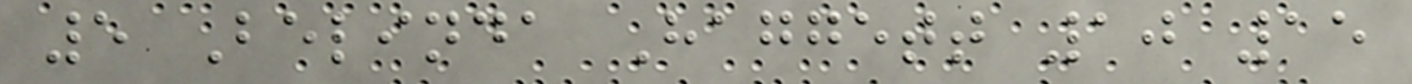5 Belinda Haggett 10 15
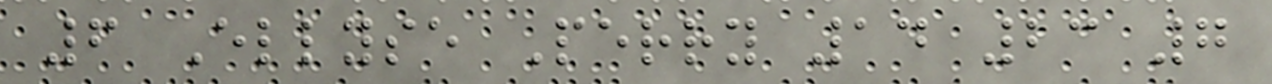6 Ellyse Perry 14 23 7
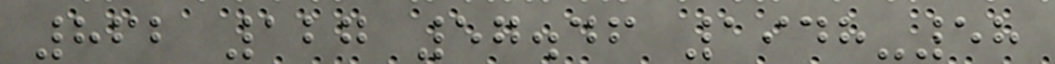862 127 57.46 1948-58
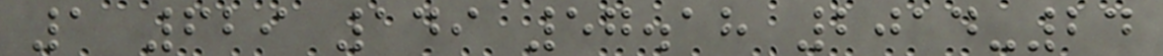1 629 149 57.18 2014-24
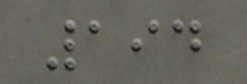194
